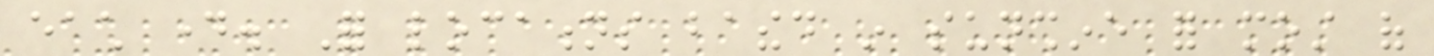each day. For locations bathed in sunshine for most of
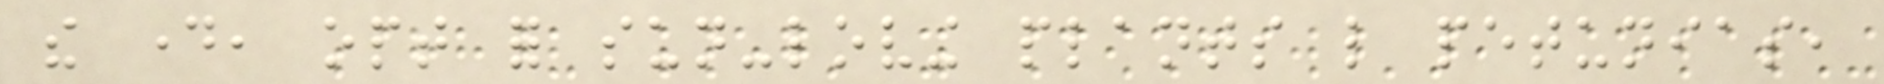the day, opt for sun-loving plants like petunias,
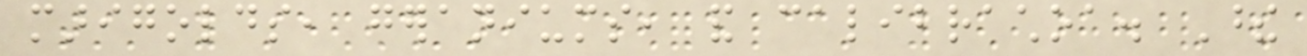marigolds, geraniums, and calibrachoa. These
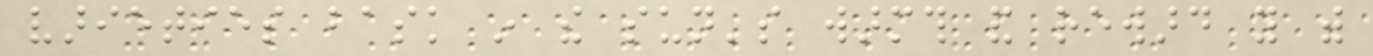varieties bask in the sun's warmth and reward you with
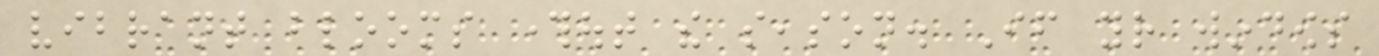vibrant blooms throughout the season. If your windows
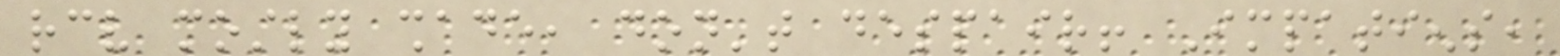receive mostly shade, don't despair! Impatiens,
